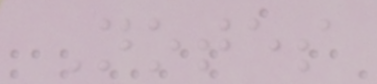Notes
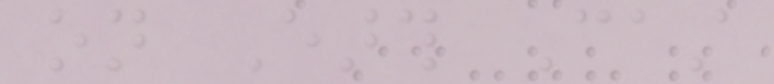on Earth Cast
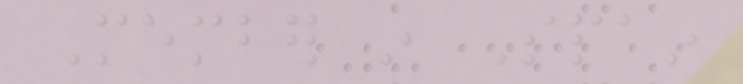Member in Spain
